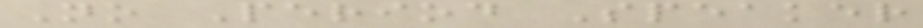No Period Speaker
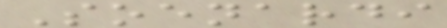Soenardi
